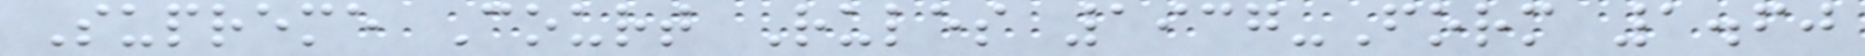Supreme Court Rules 1937-Form 1.60
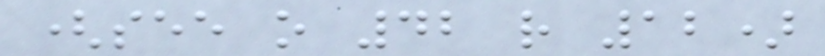(see o 42 r 12)
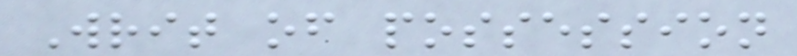Writ of possession
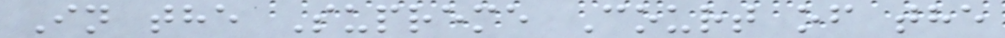In the Supreme Court of the
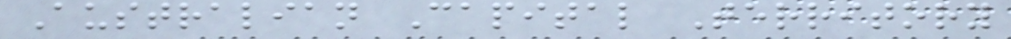Australian Capital Territory
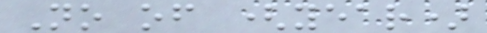No of (year)
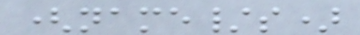(name/s)
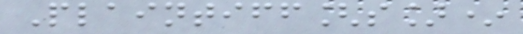Plaintiff[s]*
